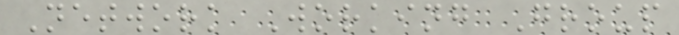Network Working Group
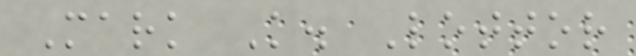Mark K. Lottor
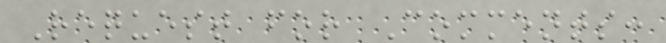Request for Comments:
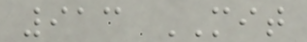913 MIT
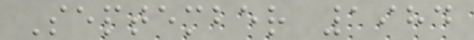September 1984
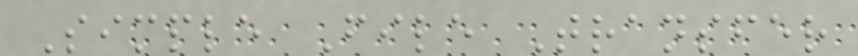Simple File Transfer
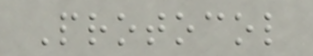Protocol
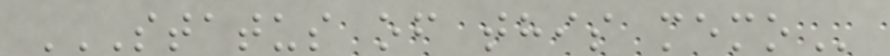STATUS OF THIS MEMO
